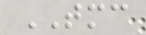TMC
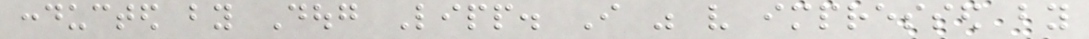conducted by Doug Lipp. I was very impressed by
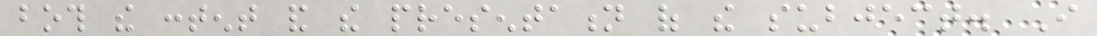both the content and the presentation of the subject. I
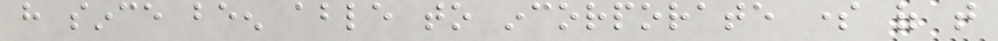have since been able to incorporate some of that
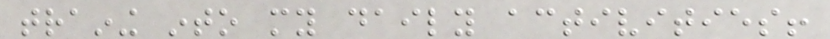training into my daily activities!
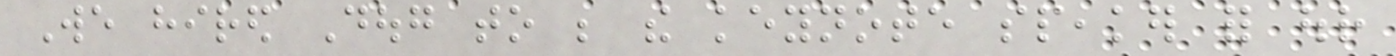We hired Doug to be the keynote speaker for our
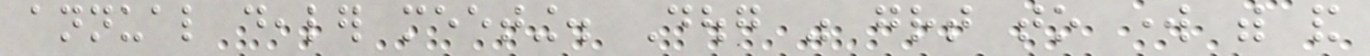annual dealer meeting. Doug was great to work with and
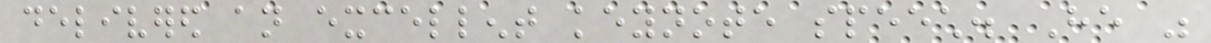delivered an excellent keynote speech. He was
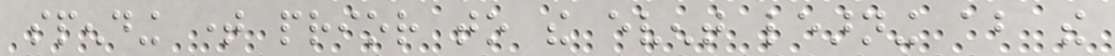spending time prior to the event learning about the
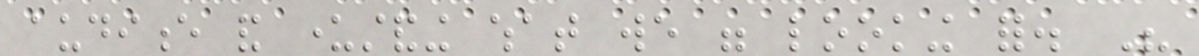audience and understanding what we were looking for. His
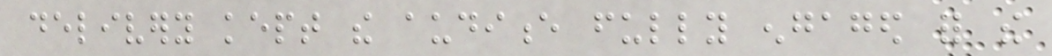delivery kept the audience fully engaged for the
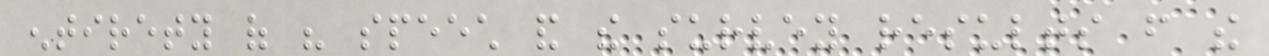entirety of his speech and the survey results from the
